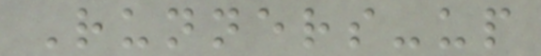Runners-up
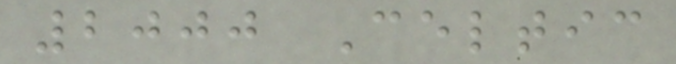2000 Celtic
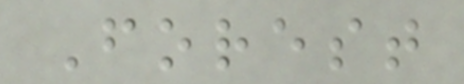Forest
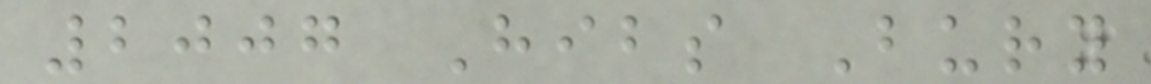2007 Hibs Bury
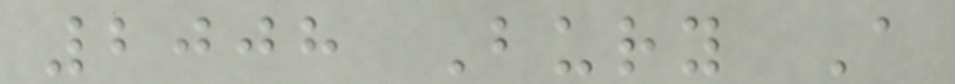2008 Bury A
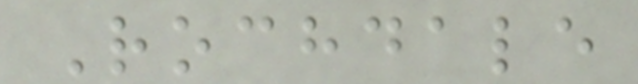Rochdale
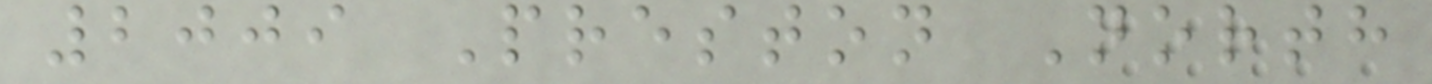2009 Preston North
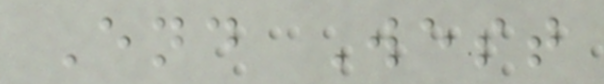End West
